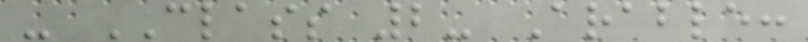- CLASS 2- Arable:
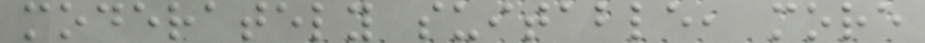moderately suitable, more
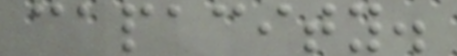capacity.
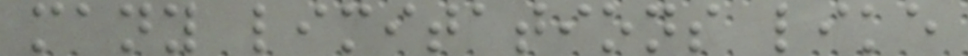many limitations like
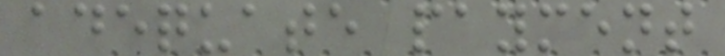adequate payment
